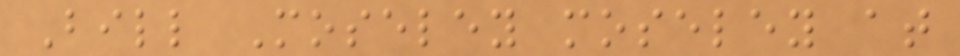Bill Moseley moseley at
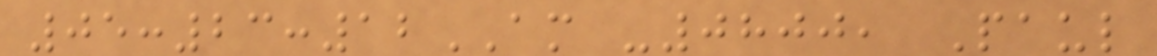05:23:12AM -0800, Paul
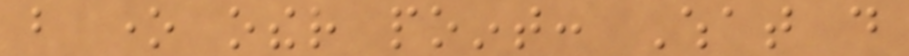but one other point: What do
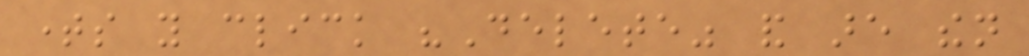times you click "Delete" and are then
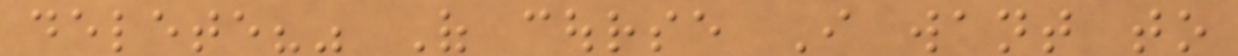delete?" Of course I want to
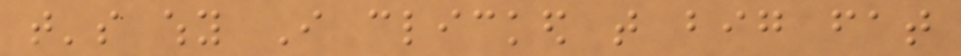that's why I clicked that big fat
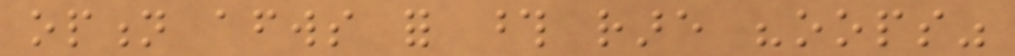option afterwards for those rare "oops"
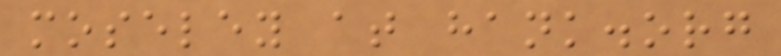moseley at hank.org
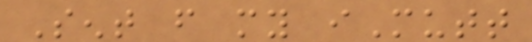Sent from my iMutt
